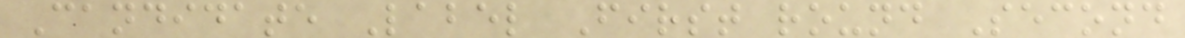Candidate Label First round Second
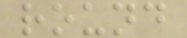round
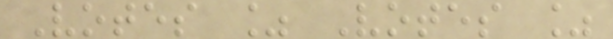Votes % Votes %
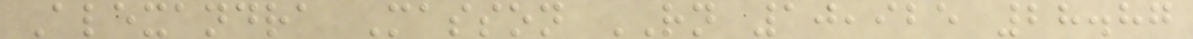Alexandra Masson RN 10,925 28.87
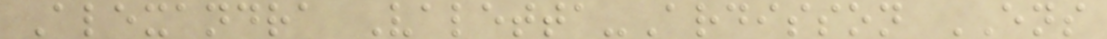Alexandra Valetta-Ardisson ENS
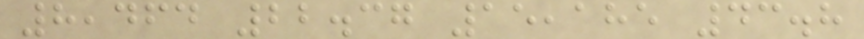8,464 22.37 15,185 43.8
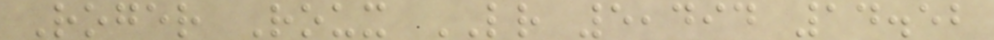Roger Roux LR 5,494 14.52
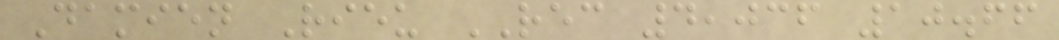Damien Rieu REC 4,036 10.66
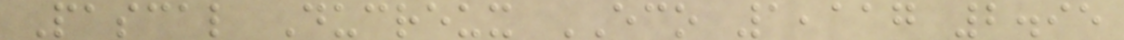Pascal Ducreux ECO 1,117 2.95
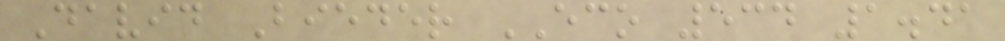David Bieder ECO 534 1.41
